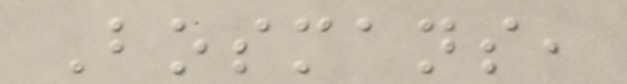Bosmans,
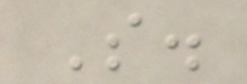S.
